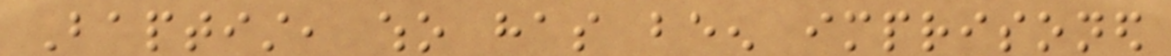Baptist, who has been imprisoned
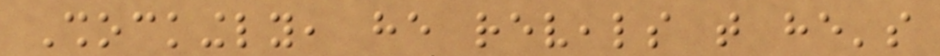Shockingly, he reveals that he's
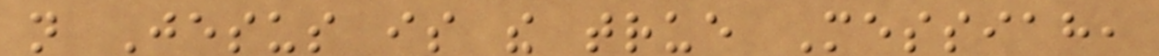not Jesus is the true Messiah,
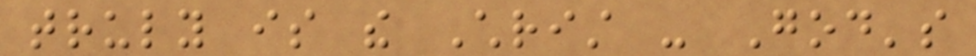truly is the Christ - God's
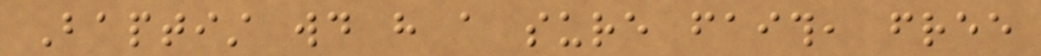Baptist would have a sure faith, free
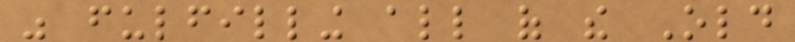was fulfilling all of the Old
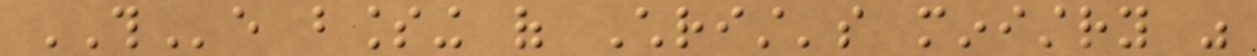THe blessing of Christ's ministry was
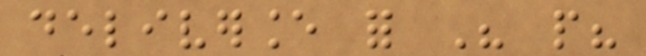deliverance for His people?
